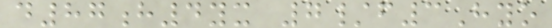d87h4yx 7/f3Hyo
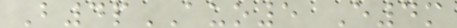B4pAUO5 E4m
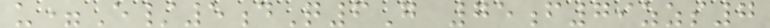u=E/5dQ6G 75f79zzs7
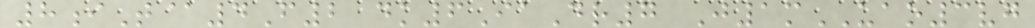8iT@4F2 dk6IaDr7 J1mUAO3vg
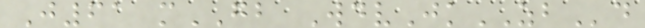J61 mGB WdvJkZBd
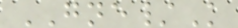GNE/K
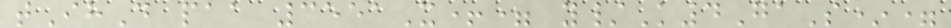tIhD paa 3551X+= y/K4GaS*=
